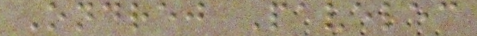Ondrej Pavelec
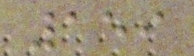159
